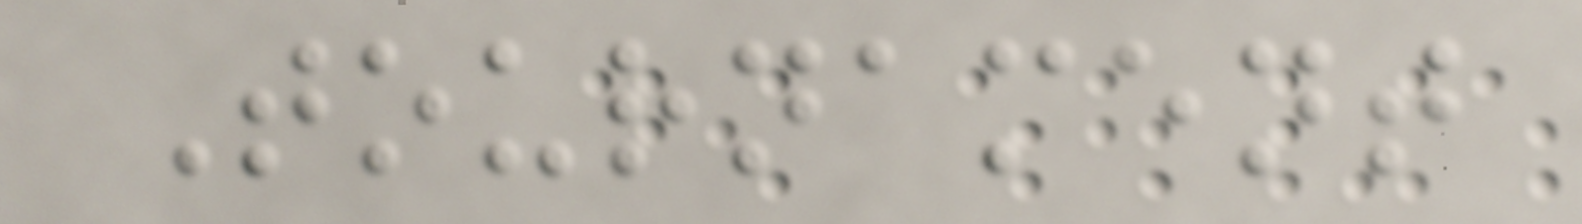Tournament
